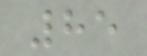85
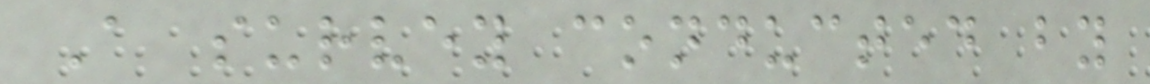A survey conducted by
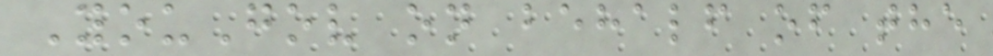YouGov on behalf of the
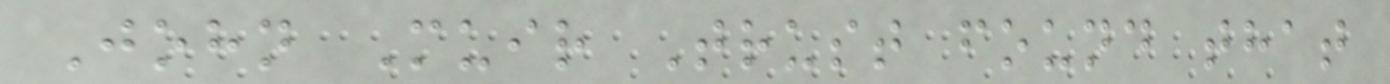John Muir Trust found that
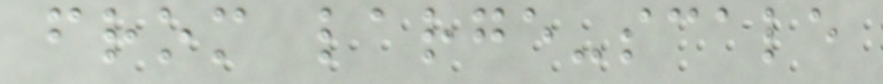from large-scale
